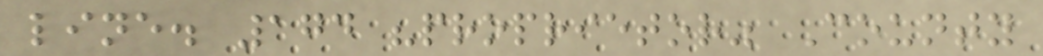line. 174 "proprietor" County
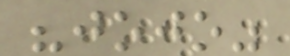"jojo"
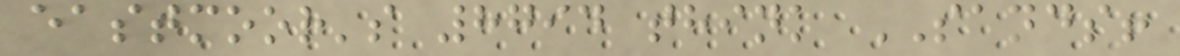eastmoor's 8794 think SANDS!
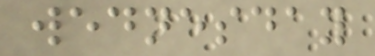wednesday
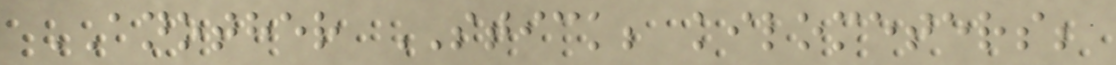ANOTHER STICK; kilometers;
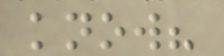know?
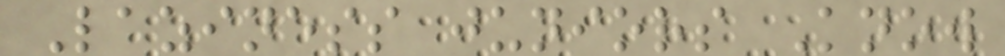Laziness juniors Know
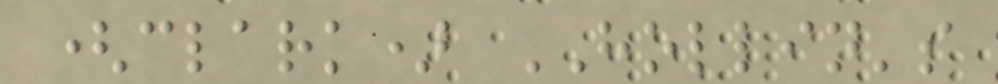(clark) HOLLIN's
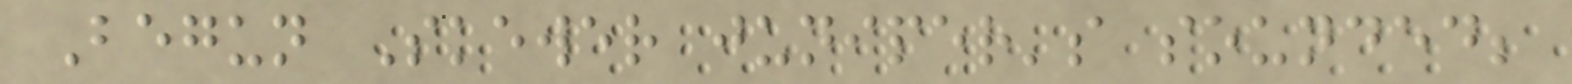Begun Skewer juniper's sounded;
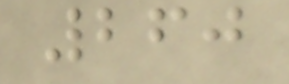260
